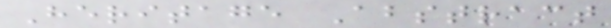Heritage Abstract
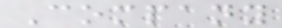Company
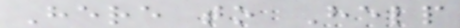Here to Help
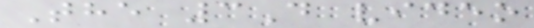The 3D video
